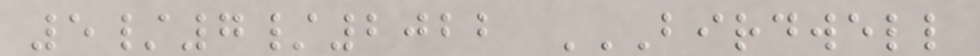5/7/2022 BIRDWELL
